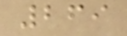269
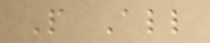P All
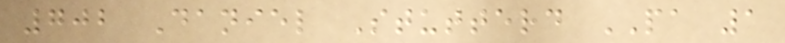702 Daniel Stutterd PA 1
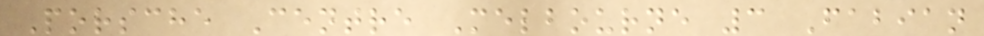Porsche Centre Melbourne 3 Fabian
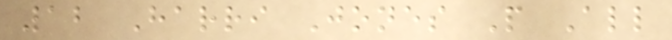12 Harri Jones P All
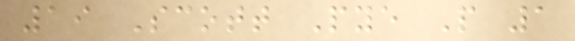19 Scott Pye P 1
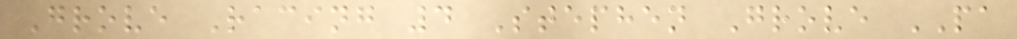Grove Racing 4 Stephen Grove PA
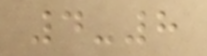4-8
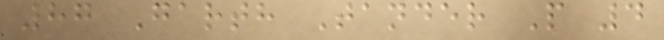87 Garth Tander P 4
